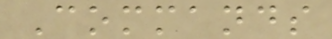Commands
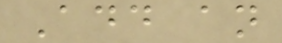Add an
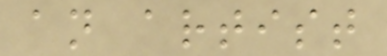an artist
